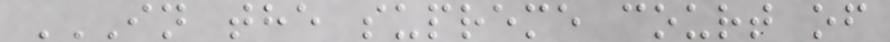IN THE SUPREME COURT OF
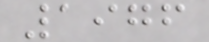1976
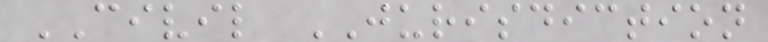CIVIL JURISDICTION
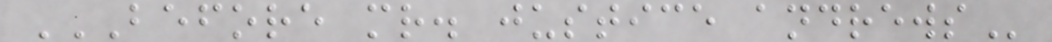BEFORE MR. JUSTICE ANDREWS
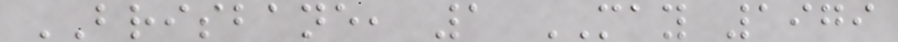BRISBANE, 1 MAY 1979
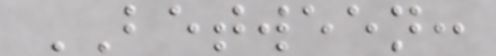BETWEEN:
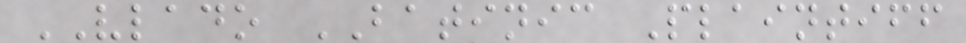VLADO BATINIC Plaintiff
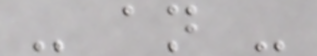- an -
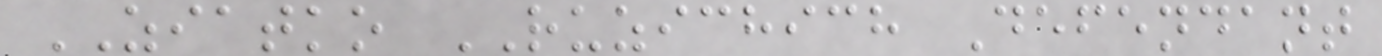ZIATKO RUZICHICH Defendant
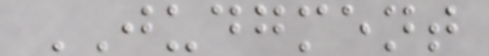JUDGMENT
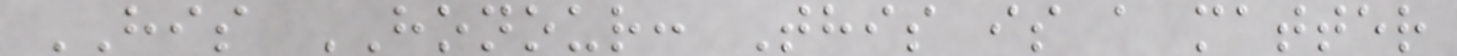HIS HONOUR: This is a matter
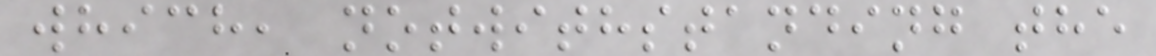which, notwithstanding the
